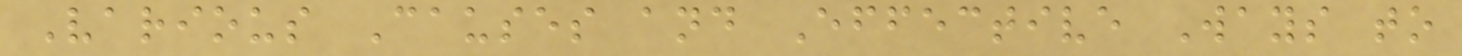Various Causes and Effective Ways to
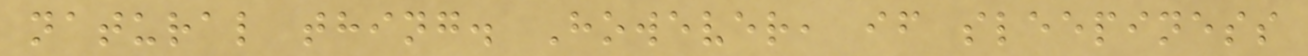natural thing. However, if sleepiness
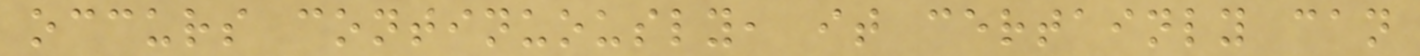occurs continuously, it certainly can
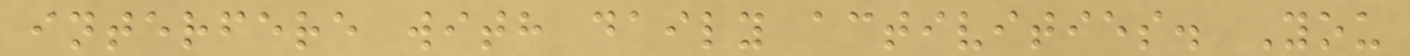interfere with daily activities. You
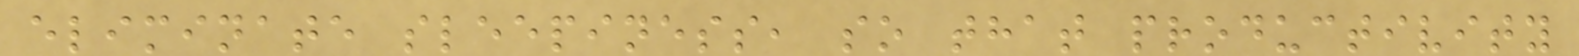eliminate sleepiness, so that productivity
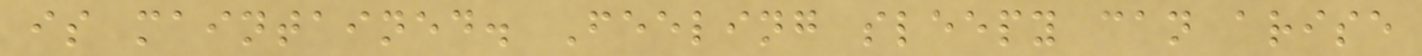is maintained. Feeling sleepy can arise
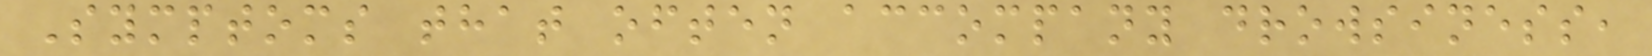Symptoms that often accompany drowsiness,
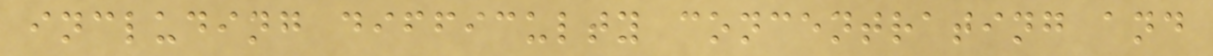including difficulty concentrating and
